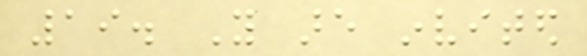19. You are invited
